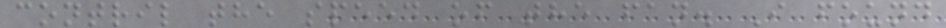contril the speed of the fan. I found
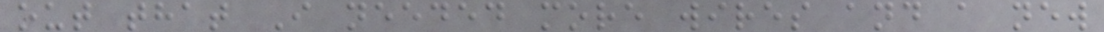out that I needed more wires and a new
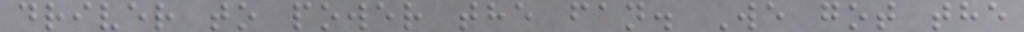driver to power the fan. We got the
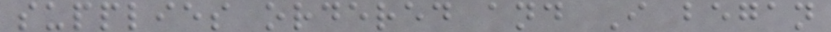supplies ordered and I began
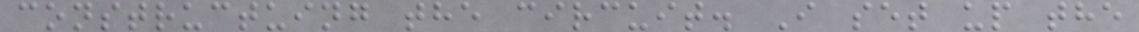constructuing the circuit. I set up the
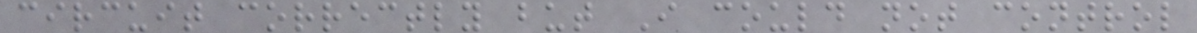circuit correctly but I could not control
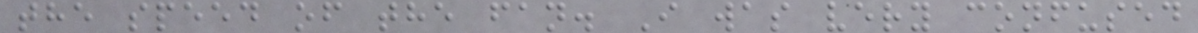the speed of the fan. I was very confused
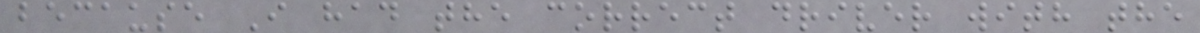because I had the correct driver with the
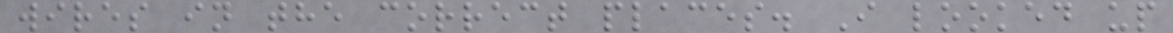wires in the correct places. I looked up
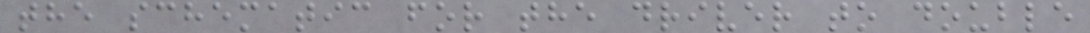the schematic for the driver to double
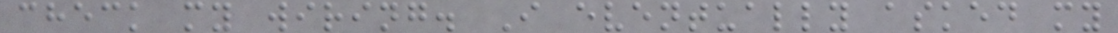check my wiring. I eventually asked my
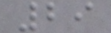29
